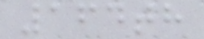164th
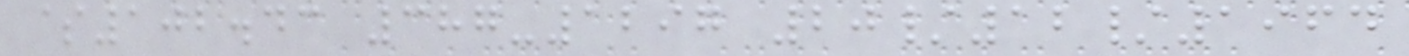$102.43 387-1297 20/12/1964
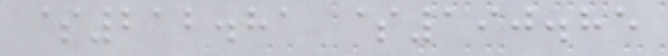$212.81 $190.85
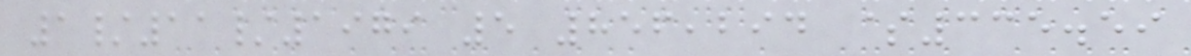1/11/1979 5 856,294 $335.59
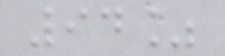94%
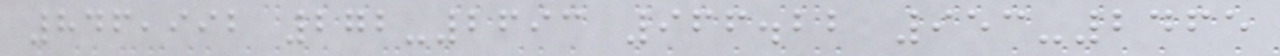846,992 272-2693 966.22 953-2465
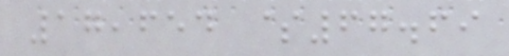17,654 $67.69
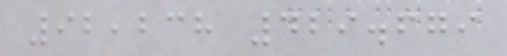92,238 429.679
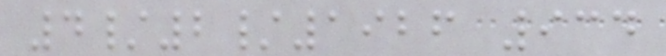4/2/1926 934
